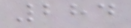284
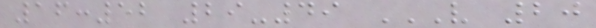16:52 29-49 V 20
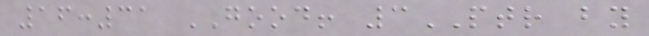16:31 GOOD! 3PTR by
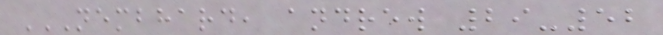NEMBHARD, ANDREW 29-52
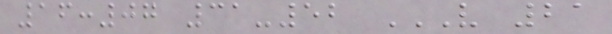16:07 31-52 V 21
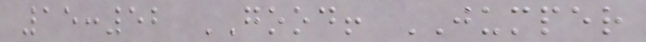15:52 GOOD! JUMPER
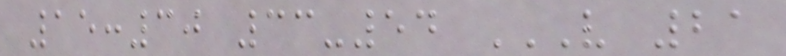15:30 33-54 V 21
